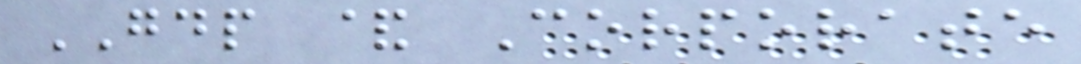GDP & Corporate
